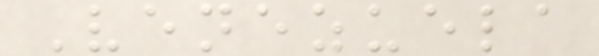Venezuela
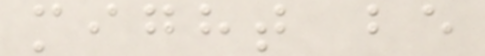might be
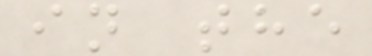in the
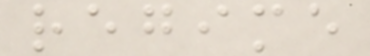regime
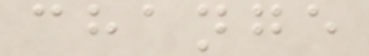change
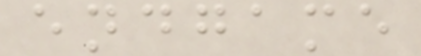endgame
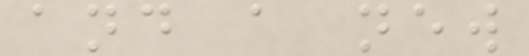and a new
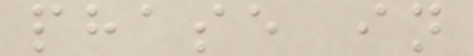phase in
